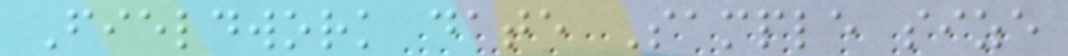Fieldwork date Sample size
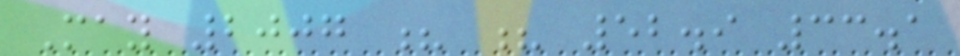May 2007 ? ? 52.9 33.1
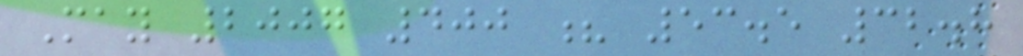May 2007 400 ? 53.5 32.8
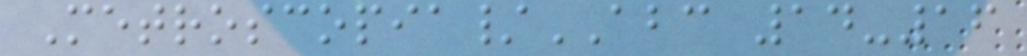Metroscopia/ABC 14-16
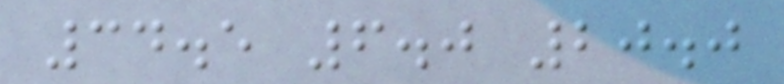34.5 6.0 20.0
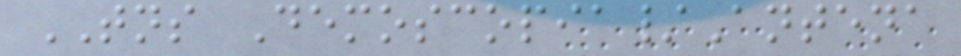TNS Demoscopia/Antena
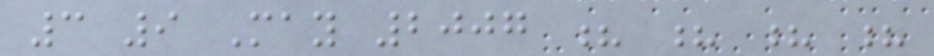3 9 May 2007 ? ? ? ?
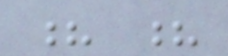? ?
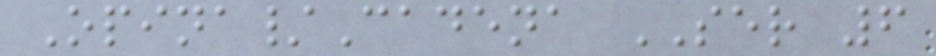Opina/Cadena SER 6
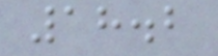18.2
